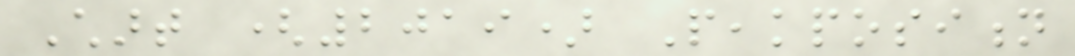Chart (2019) Peakposition
